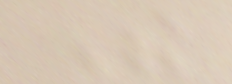The
